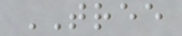TREE
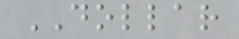DOLLAR
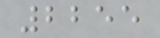2255
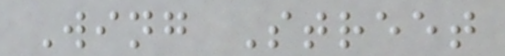Wing Street
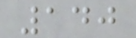140
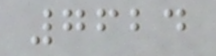7624
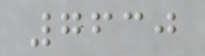7630
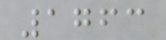1763
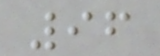96
